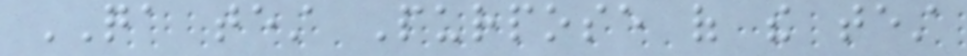QA test Purpose of the test
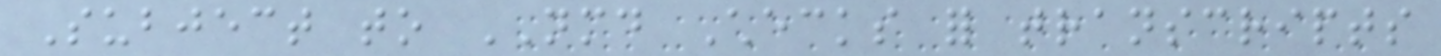Subject to NMD Checks for transcripts
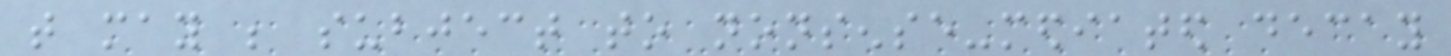that may be subject to nonsense-mediated decay
